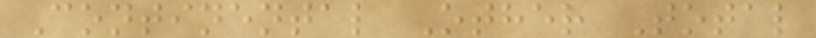Continental Other Total
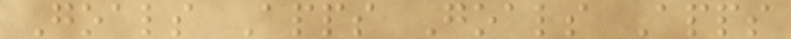Goals Apps Goals Apps
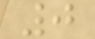0
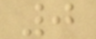0
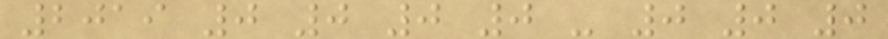2019 0 0 0 0 - 0 0 0
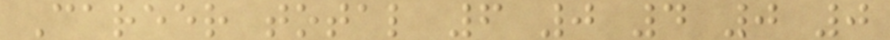Career total 6 0 4 0 0
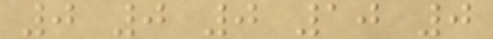0 0 0 10 0
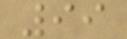99
